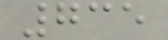735
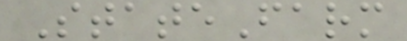StateFarm
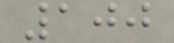100
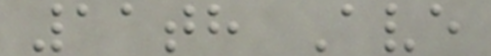11th Ave
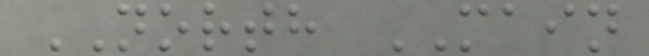NORTH MAIN
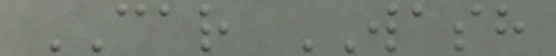CAR WASH
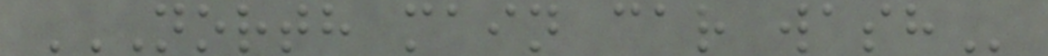NORTH MAIN CAR WASH
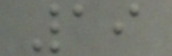19
